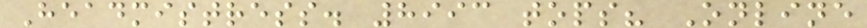Headmistress. 8993 tops? Online
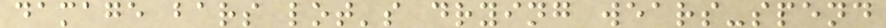damage bars lot's drying wears-spend
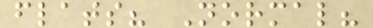flats? Normal?
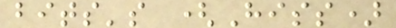bits's (Hiss)
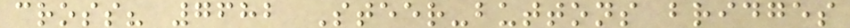cross? 7682 Steer-buttons bridges
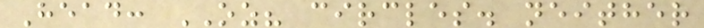Head: OZ? circles. neither
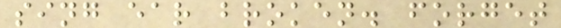sing ear broken. forget
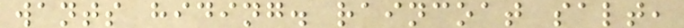wants hiding. raincoat salt,
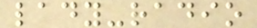lady-radio
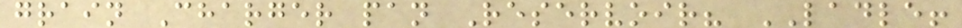grain Charger pan Reservoir? LADLE!
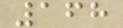168
